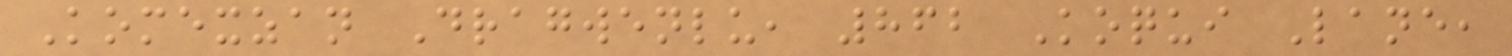Komexzan Dragwenlu, 862 Koqui Lane,
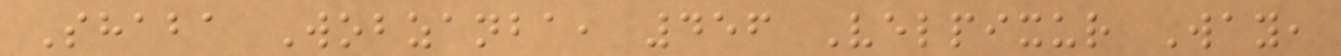Shaba Wobzanba, 456 Velpixur Way,
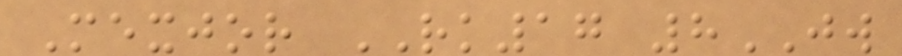Mexjor RK17 8JW
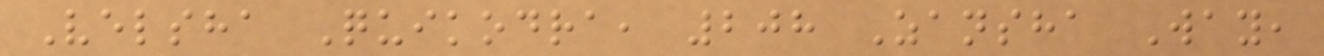Velsha Quikodra, 208 Zansha Way,
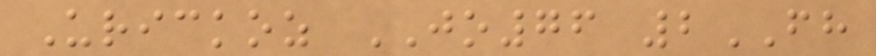Urickoz JO76 2FH
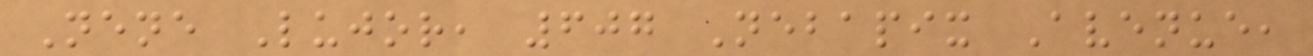Nene Lujor, 607 Nebapix Avenue,
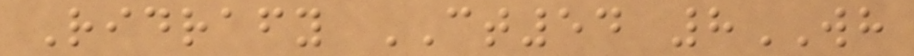Ridrafy CT54 8WH
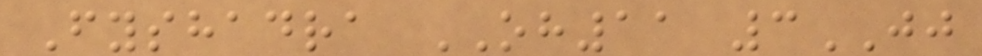Fyshadra OH11 3JJ
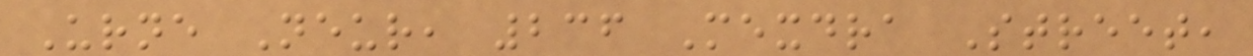Urne Neur, 236 Mexdra Street,
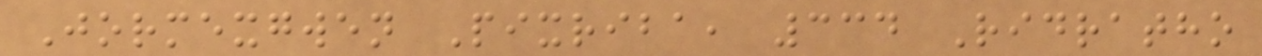Jormexgwen Pixriba, 334 Ridratho
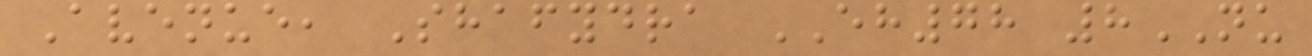Avenue, Shafydra EH78 8NU
